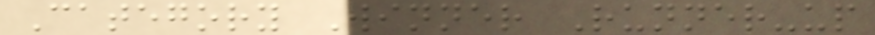Category Winner Runner-up
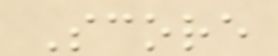Score
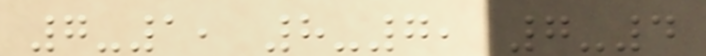7-1, 8-7, 7-4
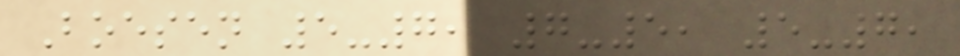Boesen 5-7, 7-5, 5-7,
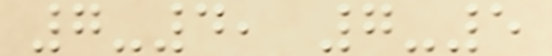7-4, 7-5
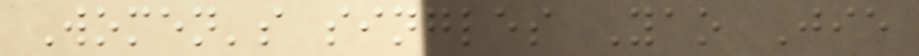Women's singles Yao Jie
